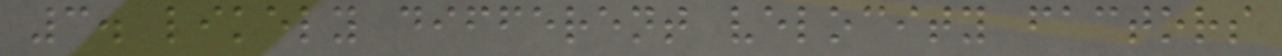3. likely different velocity factors
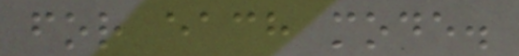for each mode.
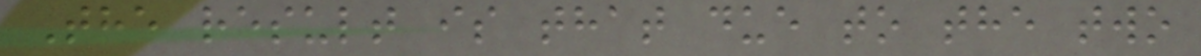The result is that due to the two
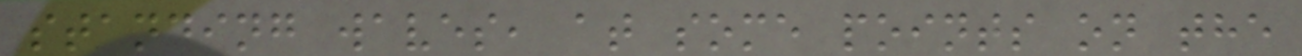standing waves, at some points on the
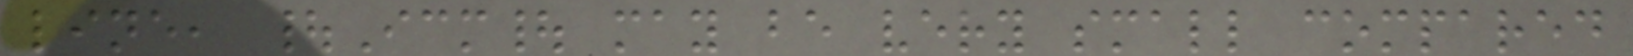line, |Icm| may be very small compared
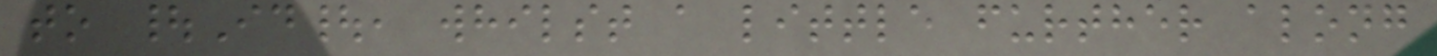to |Id|, whilst a little further along
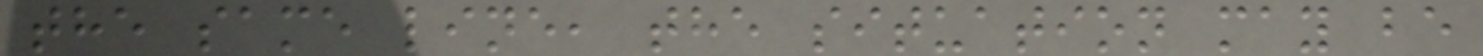the same line, the situation may be
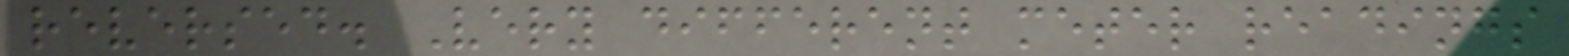reversed. Very different meter readings
